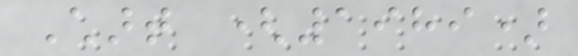Chart (1989)
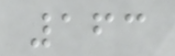163
